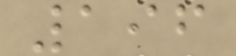196
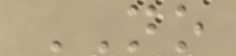NO
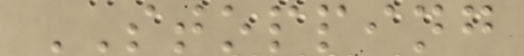STOPPING
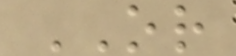OR
